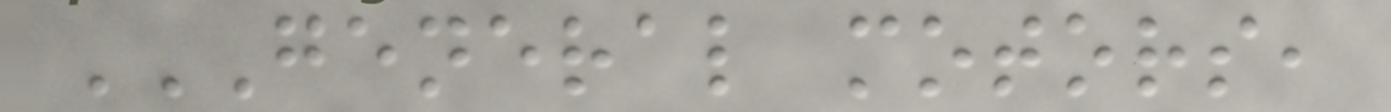GENERAL MOTORS,
